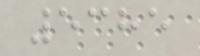5385
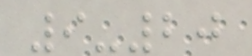9-20
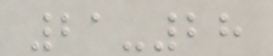21-28
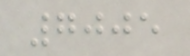7005
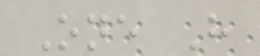One H
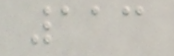113
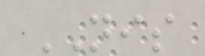NIS
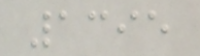1395
